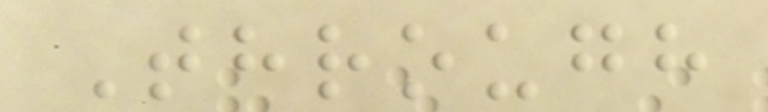Through
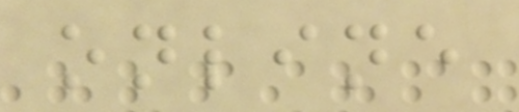online
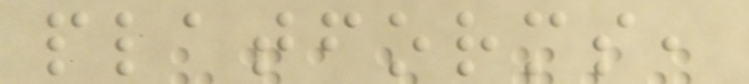platforms,
